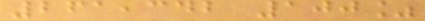261,342 100%
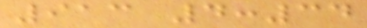913 4:34
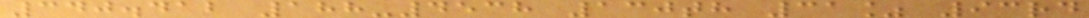340.412 188-4538 130th 31% 93rd
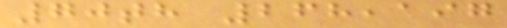70th 268,197
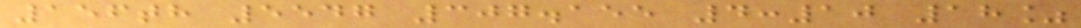156th 5547 307.155 4:10 18%
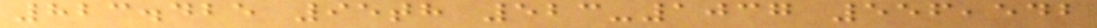823.425 95th 523-1037 556,542
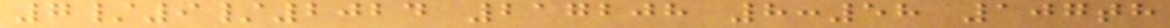7/9/2024 217208 8:58 107th
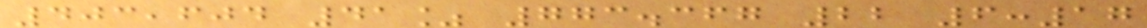403,604 41% 773.367 22 6:17
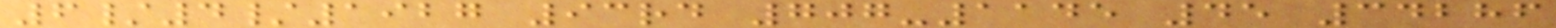6/4/1927 93rd 707-1145 45 34286
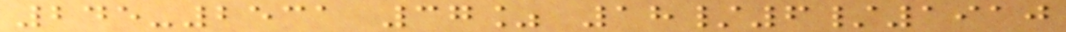245-2531 37% 18/6/1910
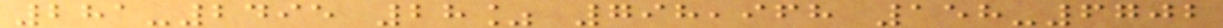281-2495 28% 798,968 158-6702
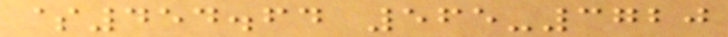$454.64 565-3720
